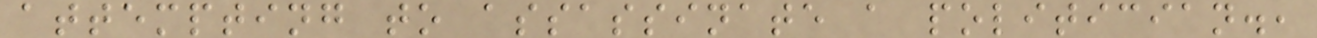attempting to assassinate a politician.,
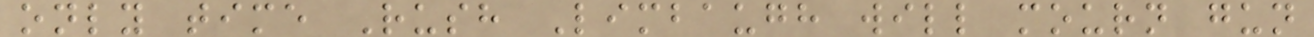only time Rush Limbaugh will mourn gun
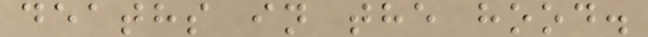deaths in the hood.
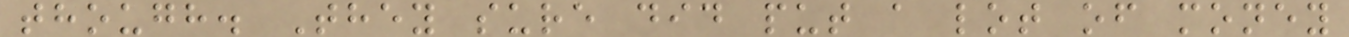though. They sure did put a lot of money
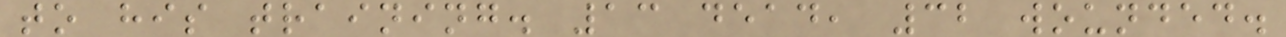to his training. 13 dead, 32 wounded.
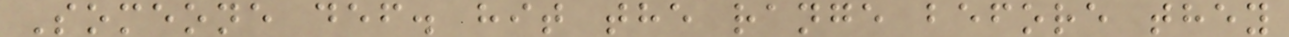Someone def. hit the range before they
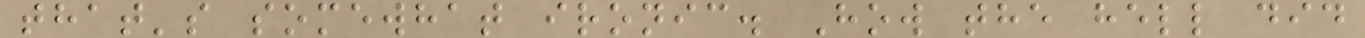that's somewhat ironic. How the hell did
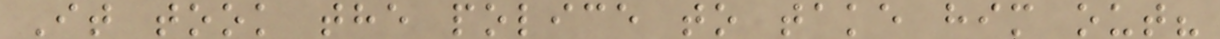It took the police to take him out?
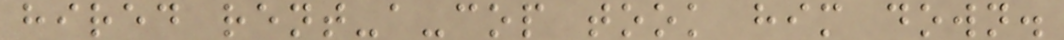hired rent-a-cop took him down.
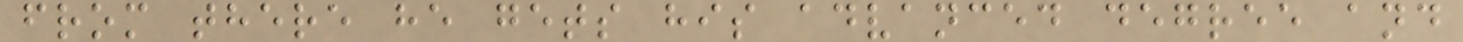from there he gets his advanced degree and
